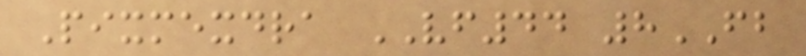Pixmexdra VF44 8FB
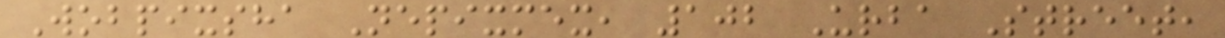Wobpixsha Nepixmex, 102 Urba Street,
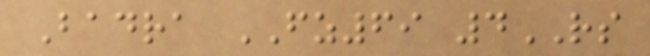Badra FZ69 4RS
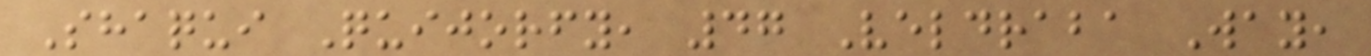Shaqui Quijorfy, 47 Veldraba Way,
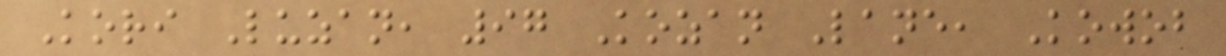Kori Luzan, 97 Kozan Lane, Kowob
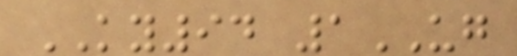KY94 1UG
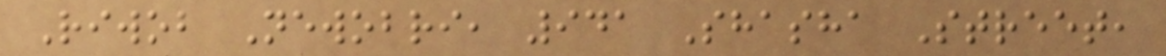Riwob Newobri, 941 Shasha Street,
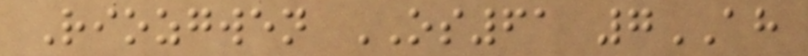Riozgwen OS61 7AH
